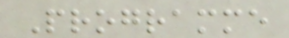Programme
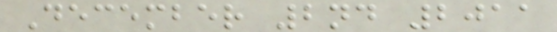December 2nd 2011
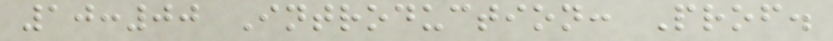10:00 Introduction: Prof.
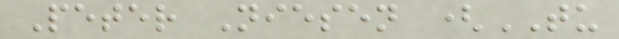Peter Niesen (TU
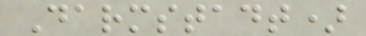Darmstadt)
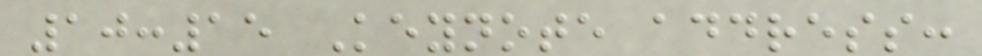10:15 Keynote address:
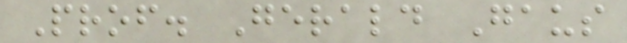Prof. Gerald Gaus
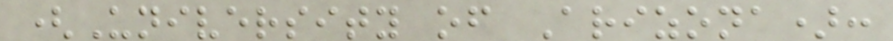(University of Arizona):
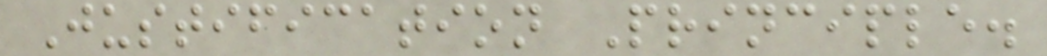Justification Principle.
